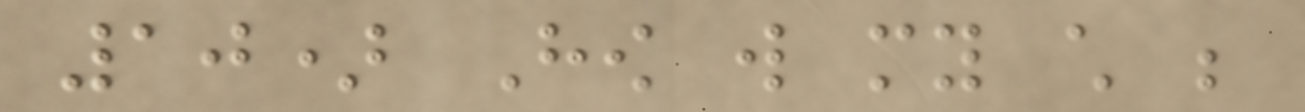10) How will my child be
